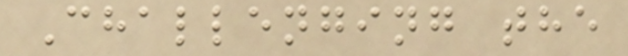Challenging the
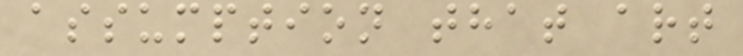assumption that art
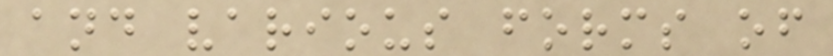and various forms of
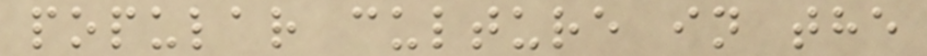popular culture in the
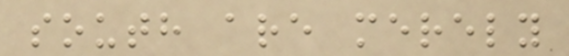south are merely
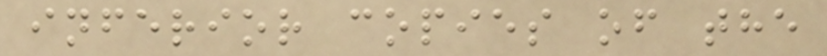inferior copies of the
